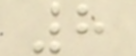8
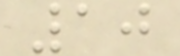10
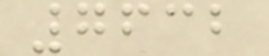7632
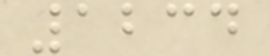1234
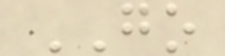GO
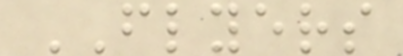FLYERS
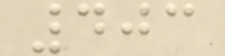403
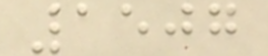1507
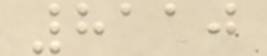8110
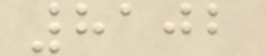8102
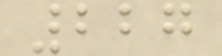227
